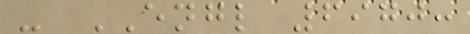- ENGL 6970:
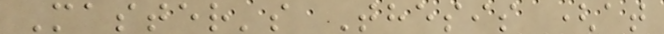Master's Thesis (at
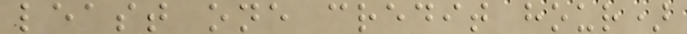least one credit hour)
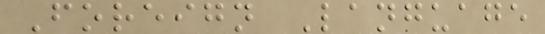Foreign Language
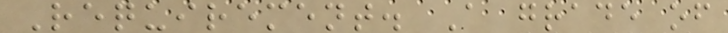Requirement. A grade of
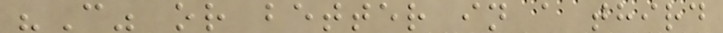"C" or better in a third
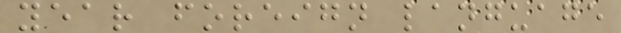year foreign language
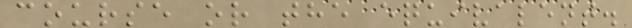course or the equivalent.
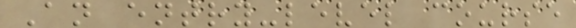An entry-level course
